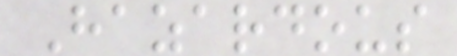Hazardous
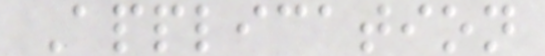Application
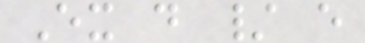Ex d / e
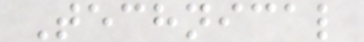Technical
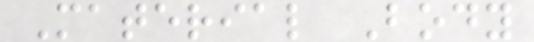Material Body
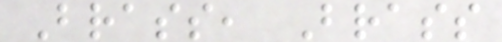Brass, Brass
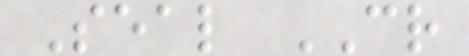Seal CR
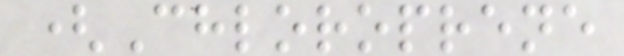(Chloroprene
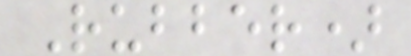Rubber)
